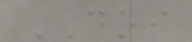DOI
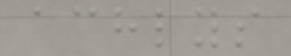achlys
